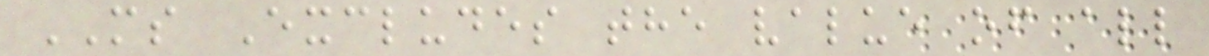MS Excludes the value of all
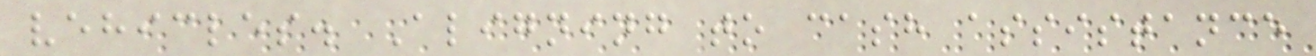vehicles. Aligning to cash assistance
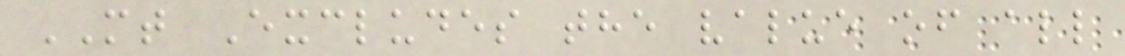MT Excludes the value of all
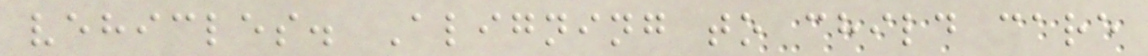vehicles. Aligning to child care
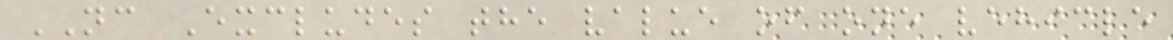NC Excludes the value of one vehicle
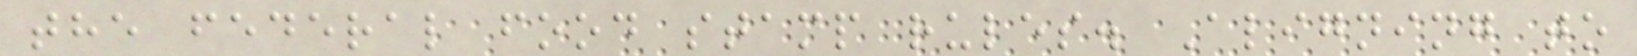the federal food stamp rules. Aligning to
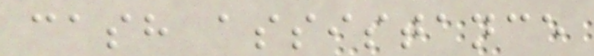cash assistance
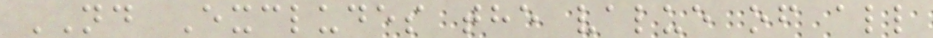ND Excludes the value of all
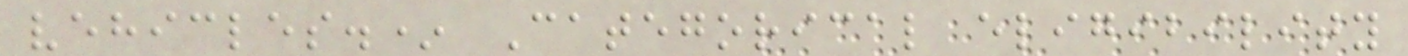vehicles.* Categorical eligibility
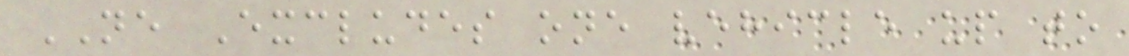NE Excludes one vehicle up to
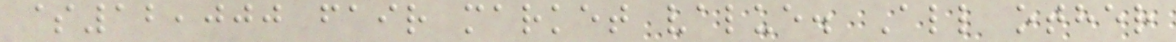$12,000 fair market value. All other
